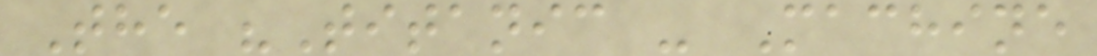The "Titanic - Machine
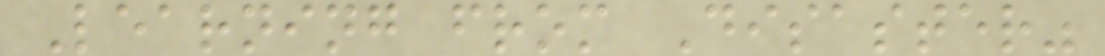Learning from Disaster"
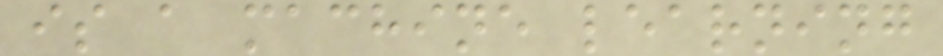is a machine learning
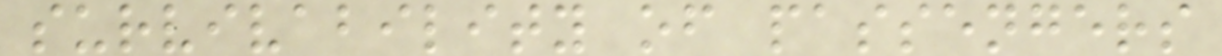survivability of passengers
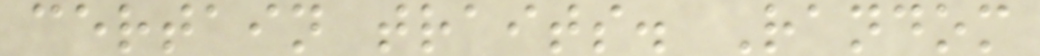certain traits. Random
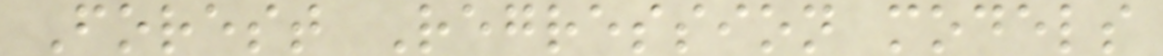Forest Regression models
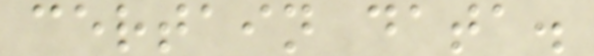certain data.
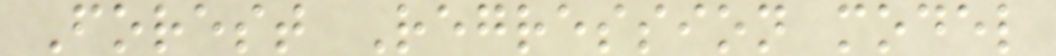Forest Regression model
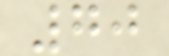70
